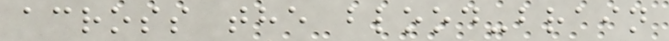across the blood-brain
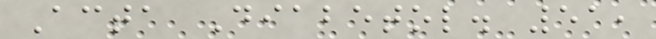Acta Diabetol. 51,
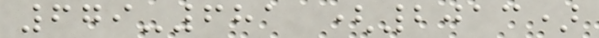679-681 (2013)
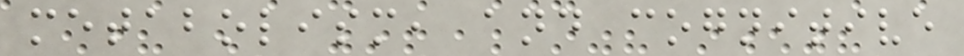metabolism, and cognitive
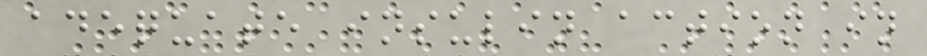adequate insulin action in
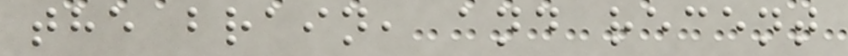the brain, and recent
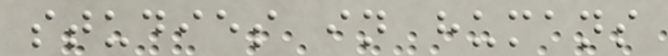studies in humans
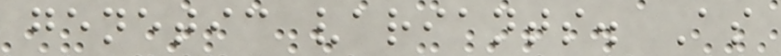genetic variants. As
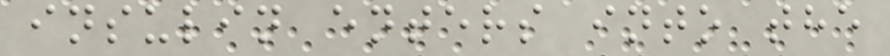insulin enters into the
